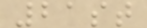21st
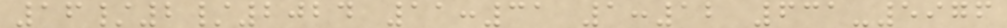16/2/2024 11:31 1:12 631-5976
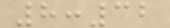8:32
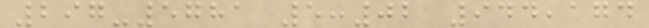297-5781 5:02 944,174
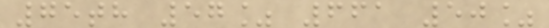75th 57% 661 50%
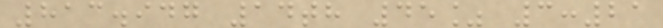813.947 14th 45% 3:21
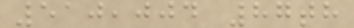510,004 87th
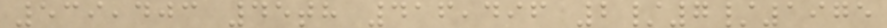539,403 45th 416,496 2/7/1975
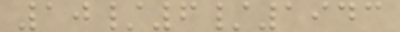10/6/1943
